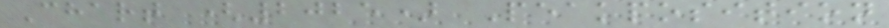Chart (2025) Peakposition
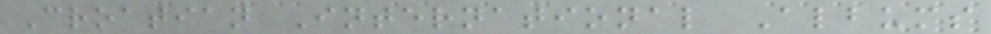Croatian International Albums
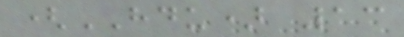(HDU) 13
